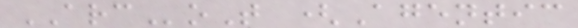ARCoT (Agentic
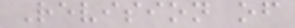Revision of
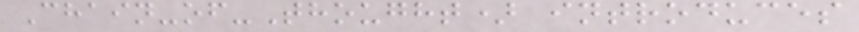Chain-of-Thought) introduces
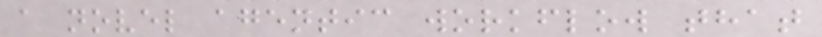a novel agentic workflow that
